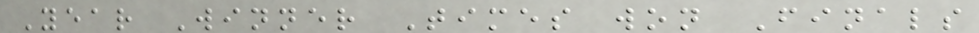Year Winner Times won Finals
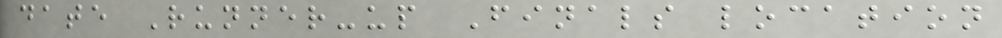date Runner-up Finals location
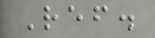Ref.
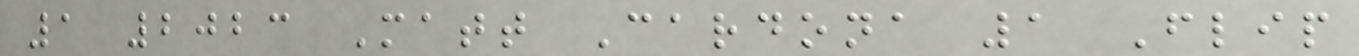1 2023 Matt Cardona 1 Flip
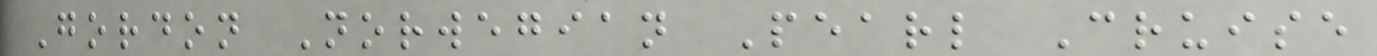Gordon Norwegian Pearl Cruise
